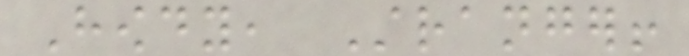Howdy, Stranger!
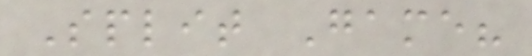Split Game?
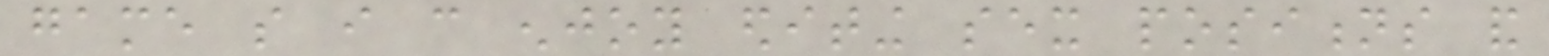game so i can enjoy editing sex positions and
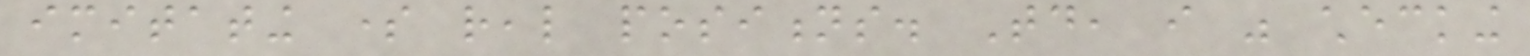imitating some real positions. Today, i was checking
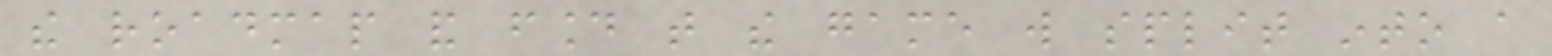the roadmap and found that the game will split into a
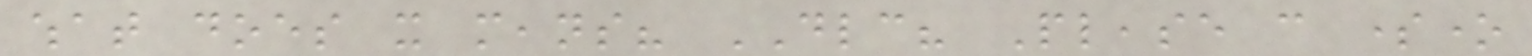what does it means? DLC? Please can someone
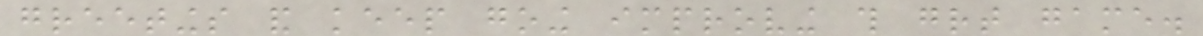greetings and keep going improving this great game.
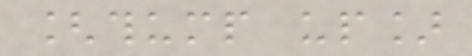[thump up]
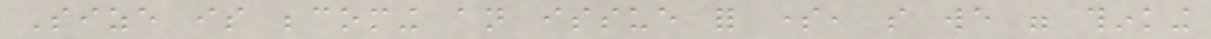Size is becoming an issue for some, so we were thinking
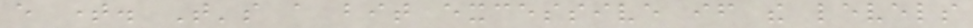every time. That's a bit excessive if the levels
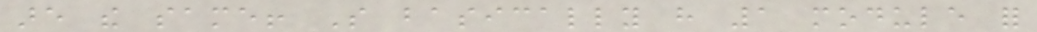are the same! So basically have 1 module for
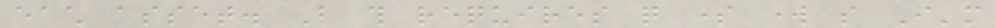each asset. But this requires quite some work so I'm
